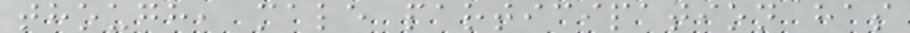though, male participation has
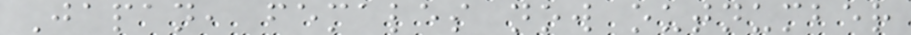Japan, females now outnumber
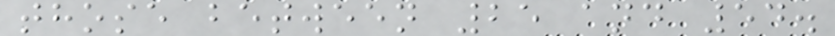those between 25 and 54.
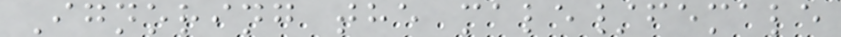Ignoring the male/female
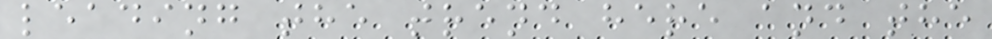leading the trend here and the
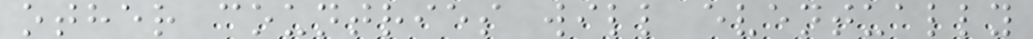other countries will eventually
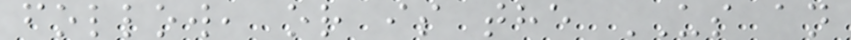follow, or is the US an
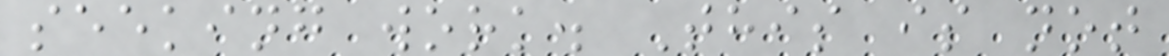seeking work. This is not
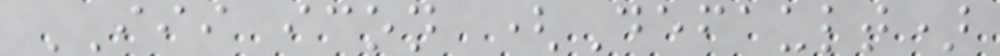III icon (Default)
